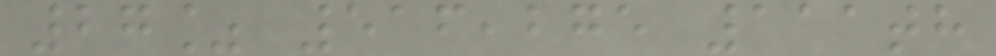27% 516,275 111th
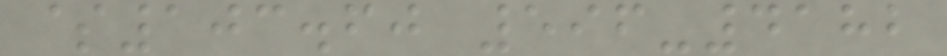$103.60 596-4182
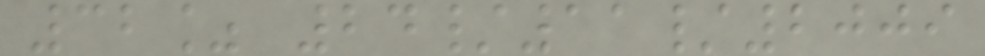32% 24/11/2009
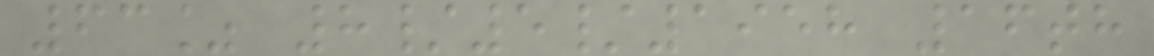63% 8/5/1958 16th
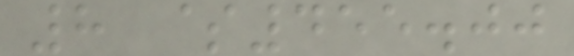8 $455.00
